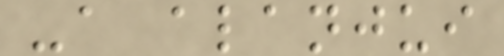-a alanjui
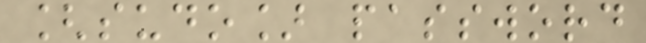[sudo] password
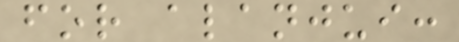for alanjui:
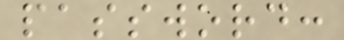password:
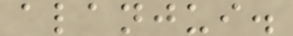alanjui.
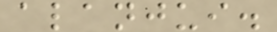alanjui.
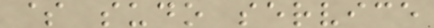$ sudo service
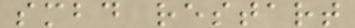smbd restart
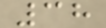38
